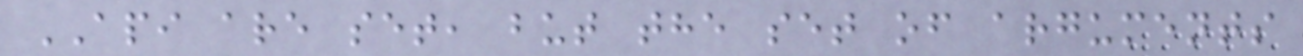API are set, but the set of arguments
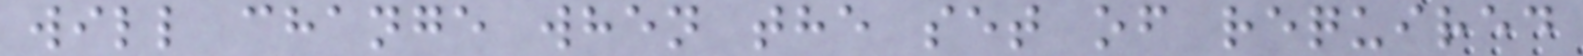will change when the set of required
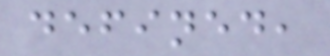defined,
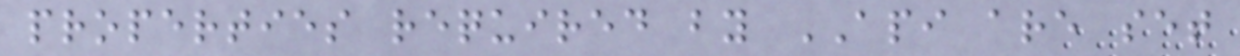properties required by API are set
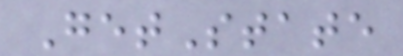GetState
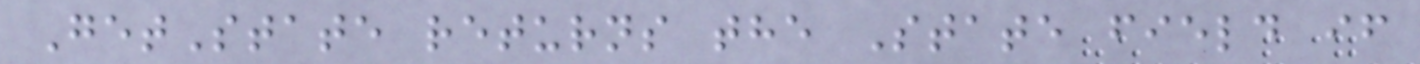GetState returns the State field if
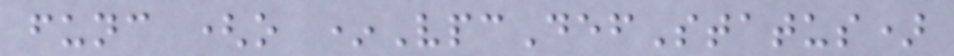func (o *VpcDefStatus)
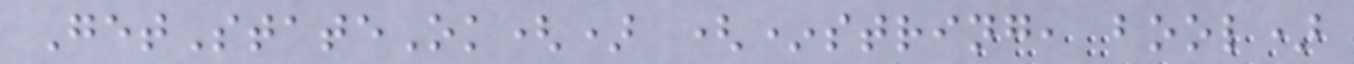GetStateOk() (*string, bool)
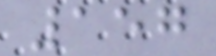157
